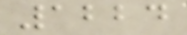1224
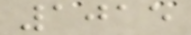1015
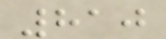810
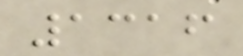1316
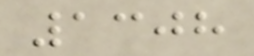1308
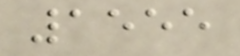1555
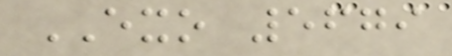EXO 5679
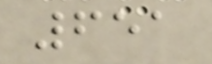651
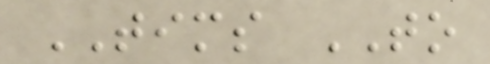TIMS TO
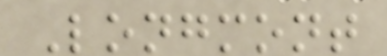Longmont
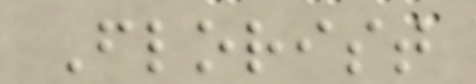Florist
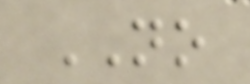NO
